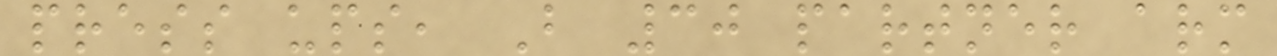press ups, B 30 partner arm
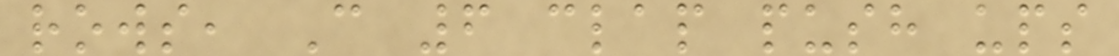rows, C 6 clap push ups
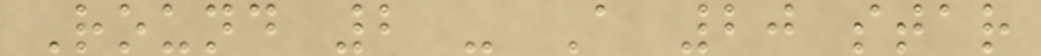Round 2 - A 20 star
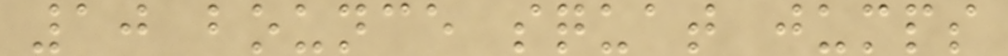10 bounce squat jumps
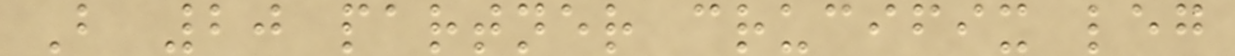B 20 partner crucifix leg
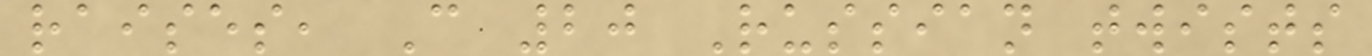raises, C 20 Russian twists
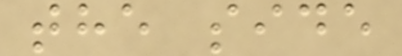the side
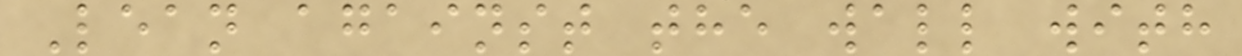Lean against the wall with
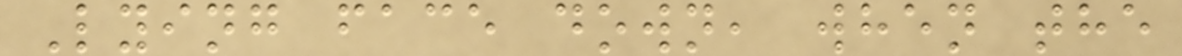Lying face down, when the
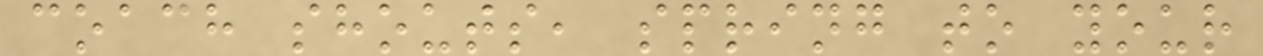coach shouts, spring to your
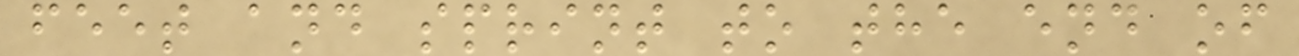feet and sprint to the end of
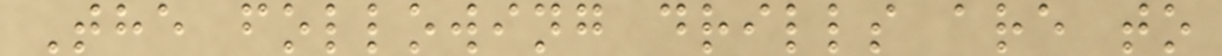The following drills are to
